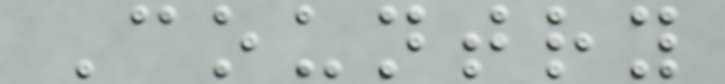Country
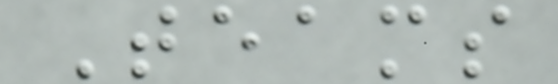Teams
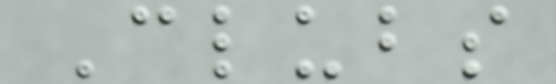Clubs
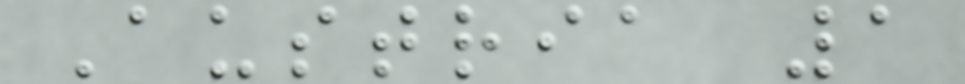Austria 1
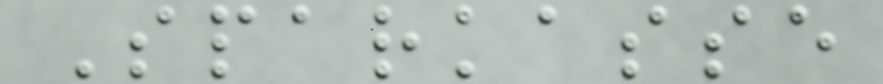Sparkasse
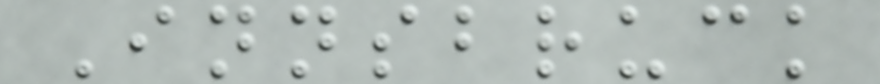Innsbruck
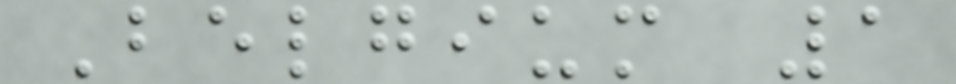Belgium 1
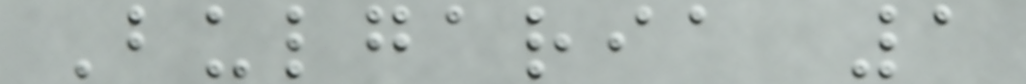Bulgaria 1
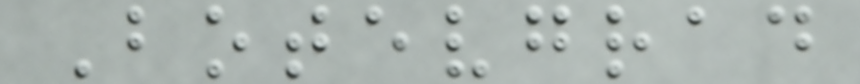Botevgrad
